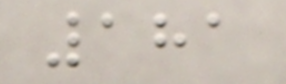181
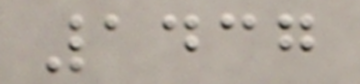1437
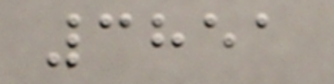3851
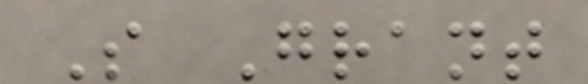S Grant
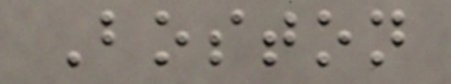Boston
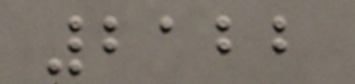2122
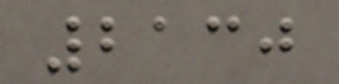2130
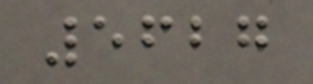5627
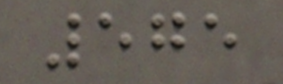575
